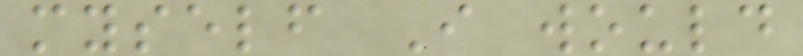myself I would
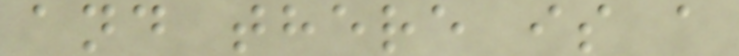and there is a
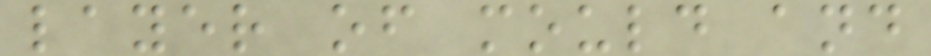layer of mould and
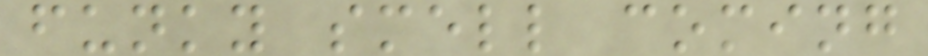funky smell coming
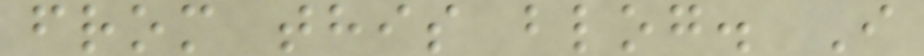from this blog. I
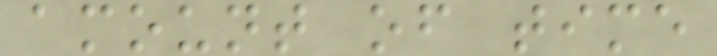amount of time
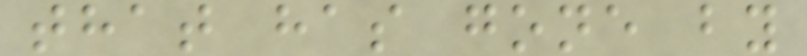that has gone by
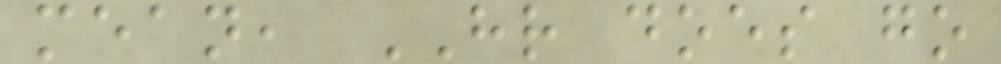mean, HR does go
